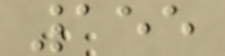155
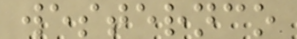westernco
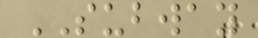SUBWAY
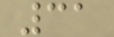31
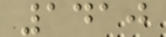1410
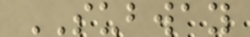SUBWAY
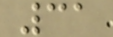31
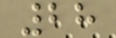28
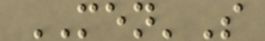MEN'S
